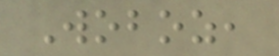Woboz,
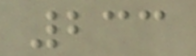233
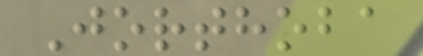Jorthoba
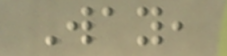Way,
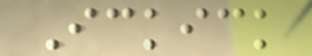Ickick
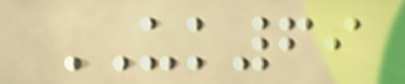UK69
